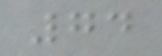74
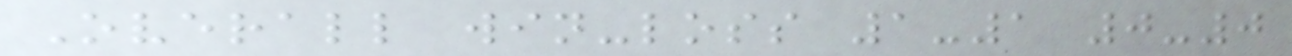Overall win-loss 1-1 0-0
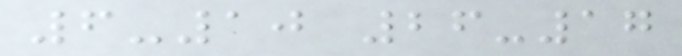6-10 26-17
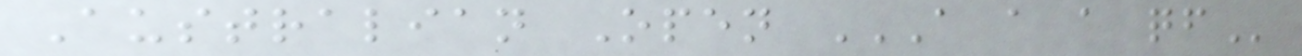Australian Open A A A QF
